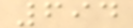694
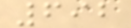692
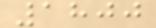1800
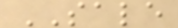SALE
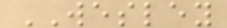WESLEY
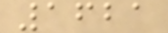1621
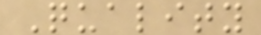Quality
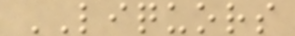LIQUORS
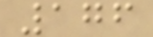176
